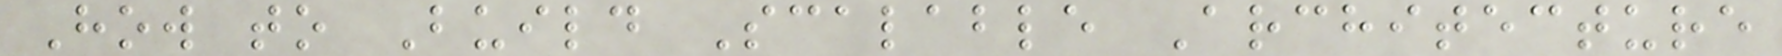How to Build Scalable Architecture
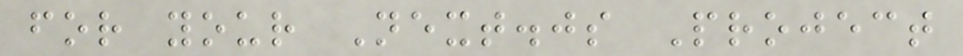for your Next.js Project
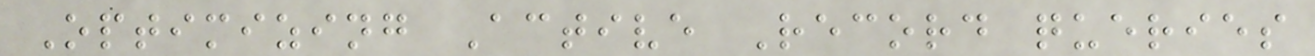Optimizing Active Record queries
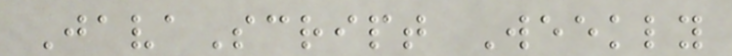JavaScript Weekly
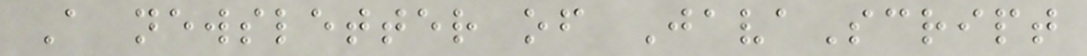A newsletter of JavaScript
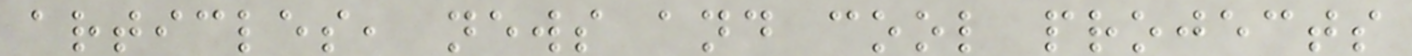articles, news and cool projects
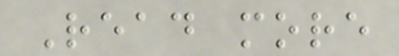Read more
